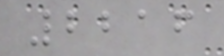2216
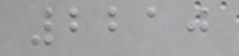2210
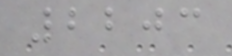2203
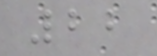22
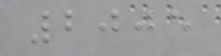2005
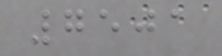7501
